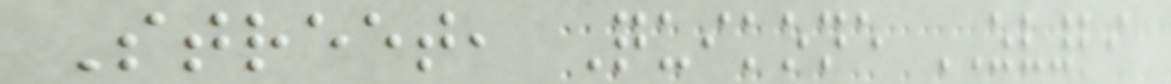Street, Quikone ZV29
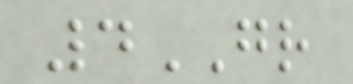4GR
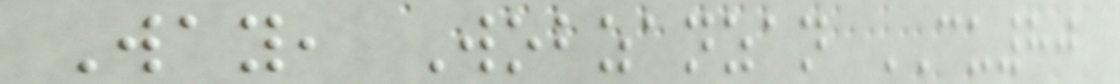Way, Wobzanzan CU80
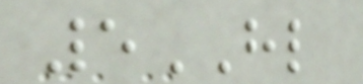5HL
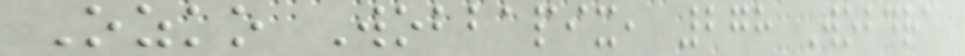Ozko Wobbapix, 278 Wobdra
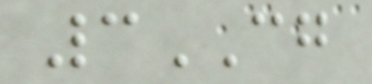3CG
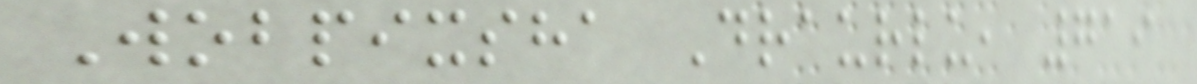Wobpixsha Draurlu, 719
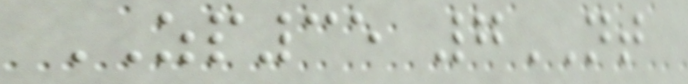ZP35 7NT
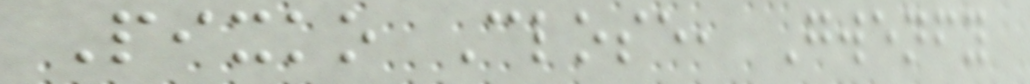Pixko Close, Gwenfy
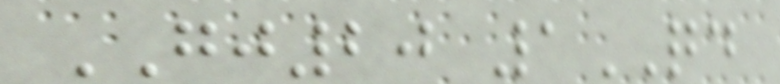GJ20 1QD
